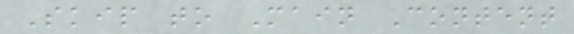Skip to Main Content
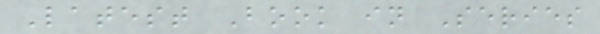Latest Book in Series
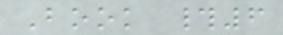Book #6
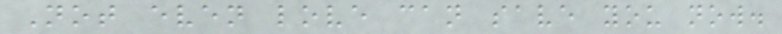Not even love can save you now.
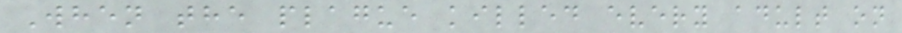When the plague killed every adult on
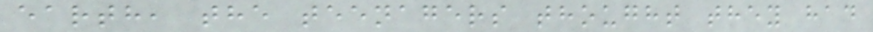earth, the teenagers thought they had
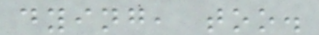dying, too.
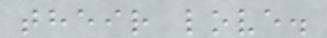their love.
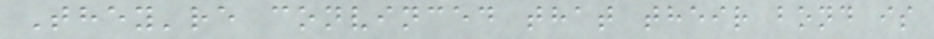They're convinced that their bond is
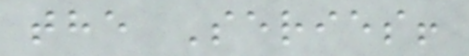the Series!
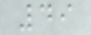49
